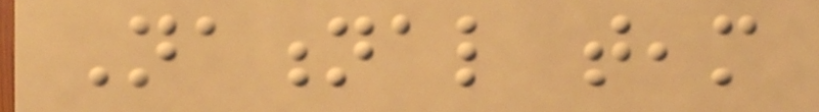National team
